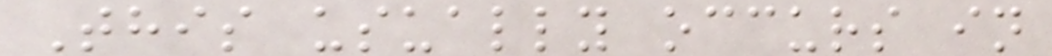This usually occurs in
